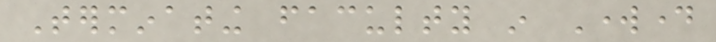Terminating faculty in Workday
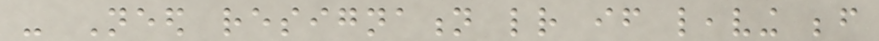- Need resignation letter if leaving before
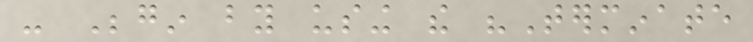- Begin by using the "Terminate
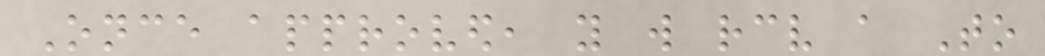Once approved, you will receive a To
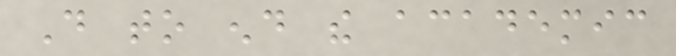Do to end the academic
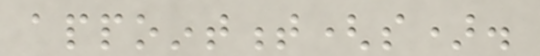appointment(s).
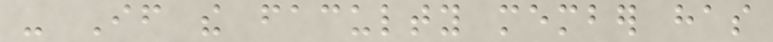- If the faculty member has
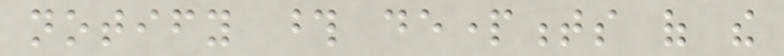notify those departments of the
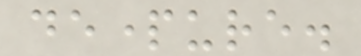departure.
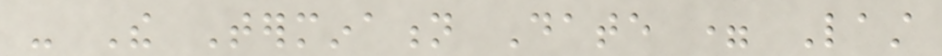- The Termination Date = Last
